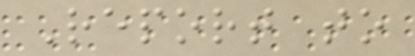Report to
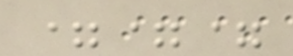===
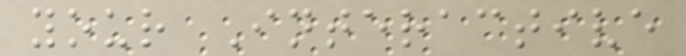your Interactive
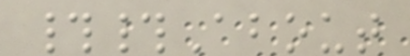##About
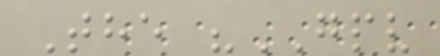The "GPV
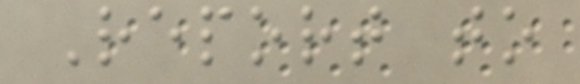Report to
